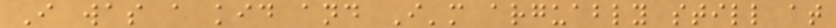I was a kid and I'm arguably still at
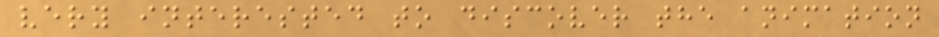very interested to discover the animation
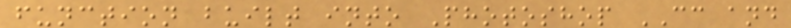function built into Photoshop CC and
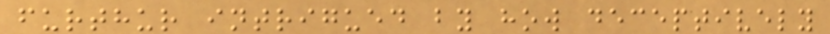furthur intrigued by how deceptively
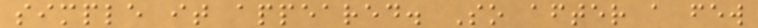simple it appeared. So after a few
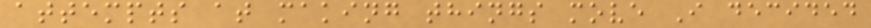attempts at making things move I decided
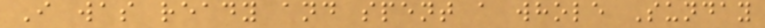I was ready and spent a whole Sunday
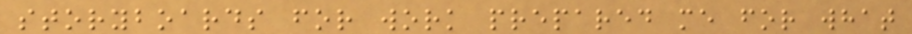storyboards for work prepared me for what
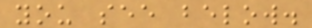you see below.
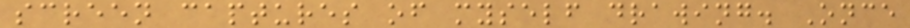screen captures of myself drawing. Once
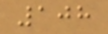108
